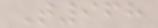T968
